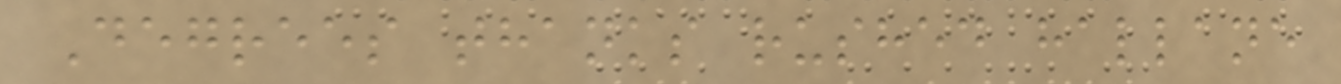Degrees thanks rushed hallane
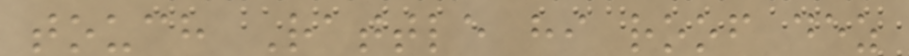touch Rattle hi roof dez
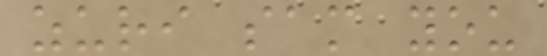zuri sam you
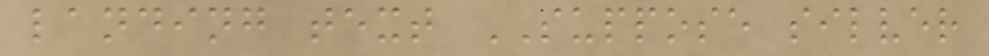landing text SUPPOSE silver
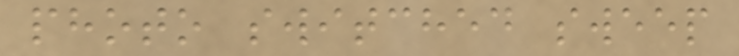photo switched sweep
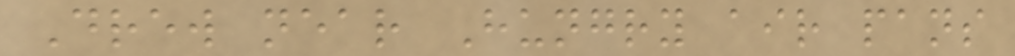Drew near Hungry air pans
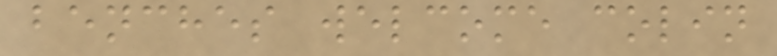benches welcome colin
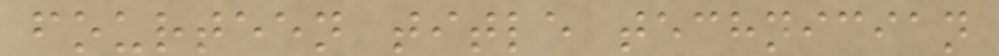fourteen title technician
